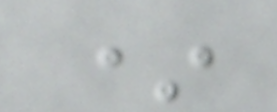*
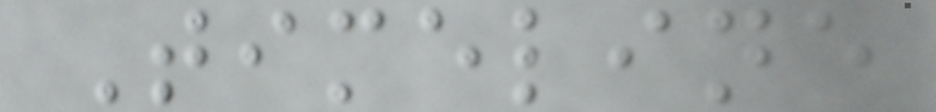Timeline
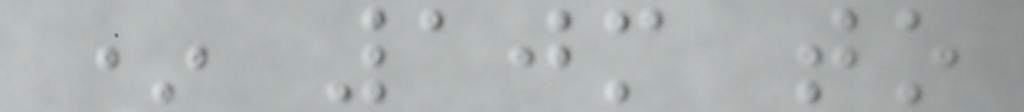* 10m to
